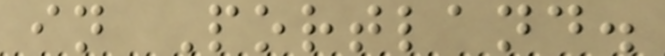in Portland.
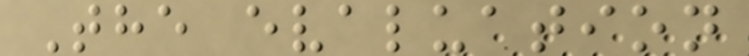The evaluation
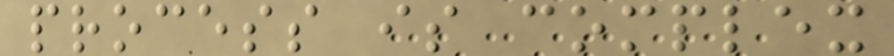process is complex
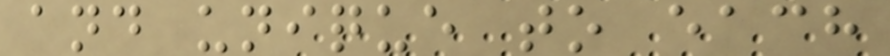and unique to each
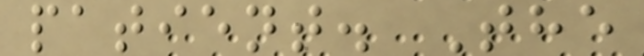patient. The
